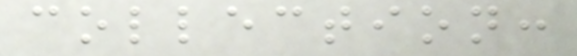collection:
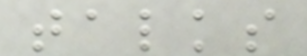talks
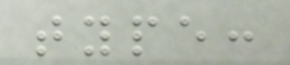type:
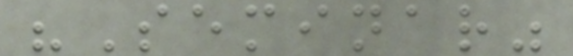"Seminar"
